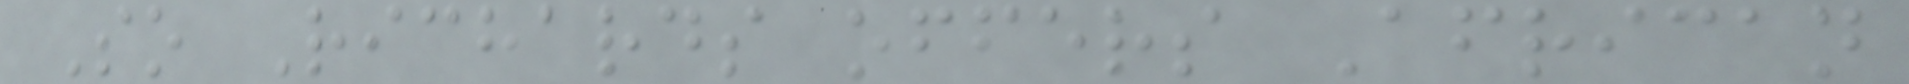So Richards offers African
